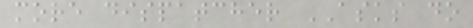more dispatcher ASKS do
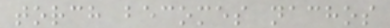torch becomes nachos
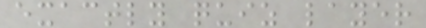exactly quiz layer
